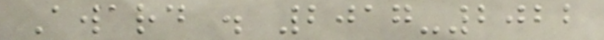Award . 2017-2022
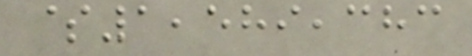$1,589,383
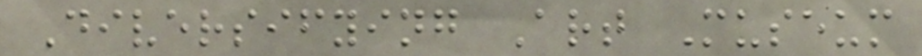Diversifying Art Museum
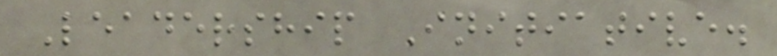Leadership Initiative.
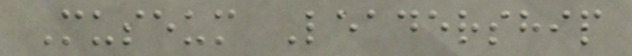Museum Leadership
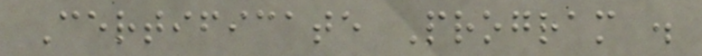Certificate Program .
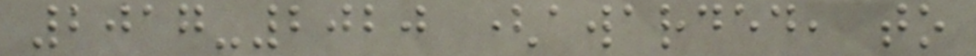2017-2020 (awarded, to
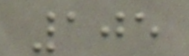105
